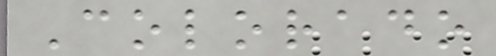Colorado
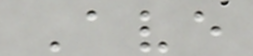Ave
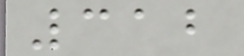312
